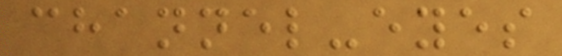channel-eyes
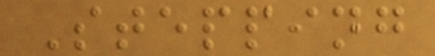Stepping
